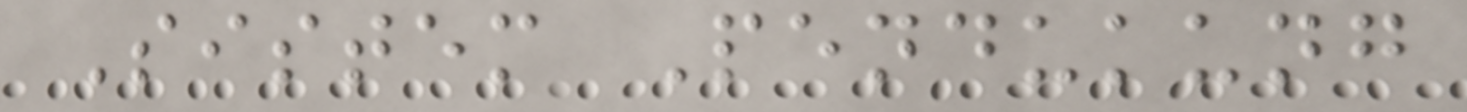Sistem Pendukung
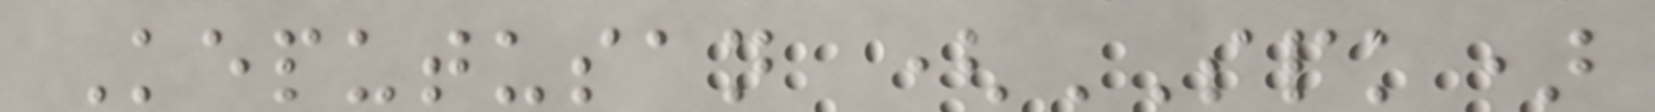Keputusan (SPK)
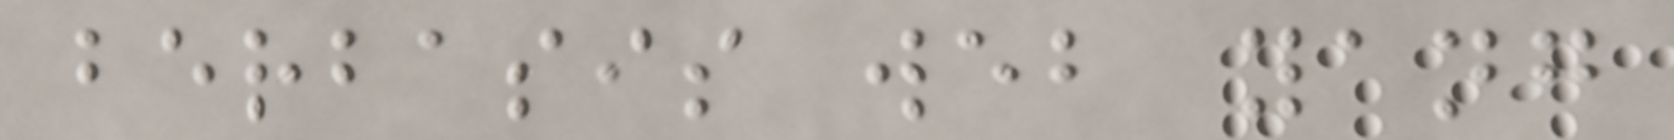berbasis web yang
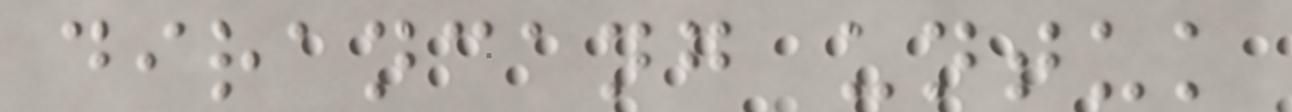dirancang untuk
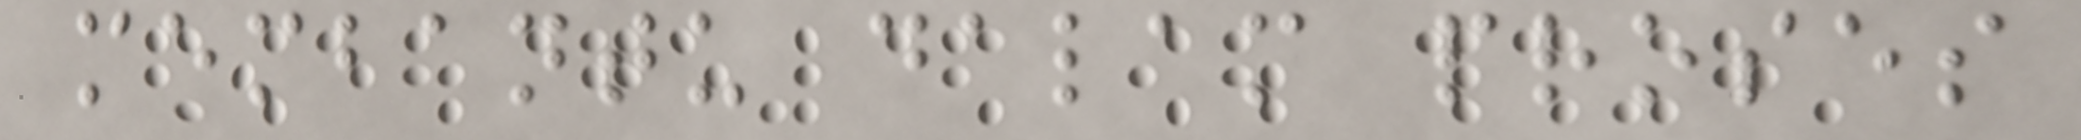membantu dalam proses
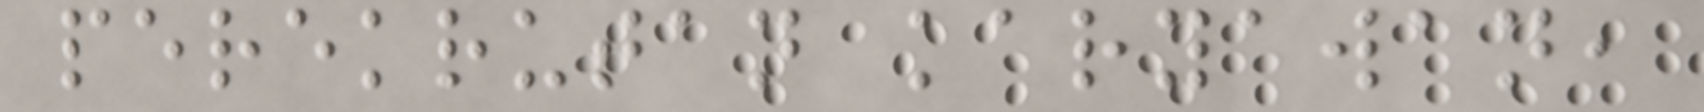perekrutan karyawan,
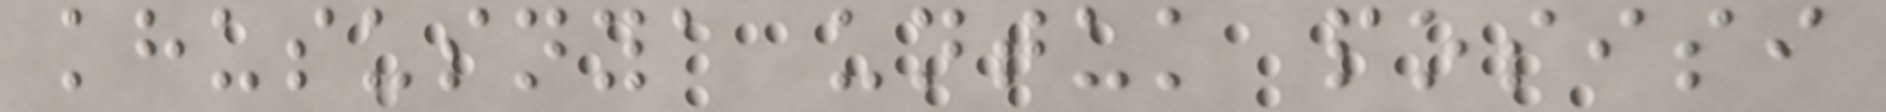khususnya untuk posisi
